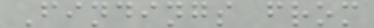Findings from
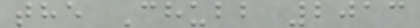the Chubb 2013
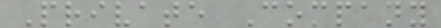Private Company
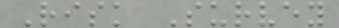Risk Survey
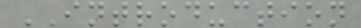INTRODUCTION
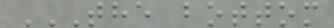THE BOTTOM
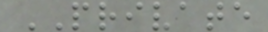PRIVATE
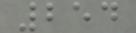254
